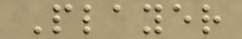Player
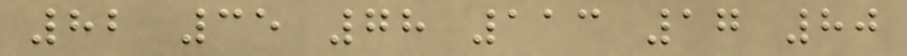82 35 78 113 17 80
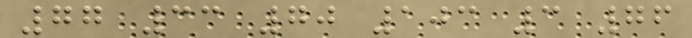77 33 70 103 3 76
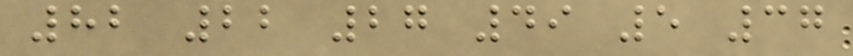82 22 27 49 5 37
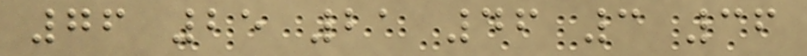76 25 21 46 3 36
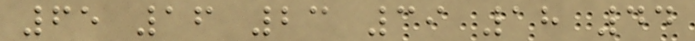65 16 23 39 18 44
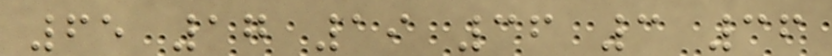65 17 19 36 3 36
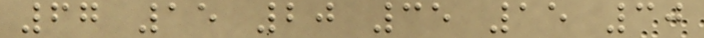67 15 20 35 15 30
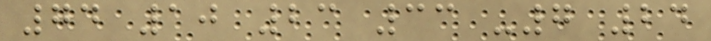74 10 23 33 -7 24
